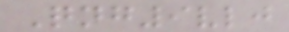Qng9vlj
